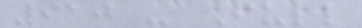910 - Full
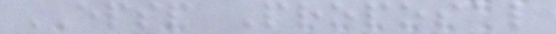EPSP Proposal
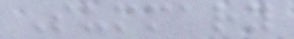Summary
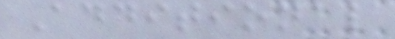Additional
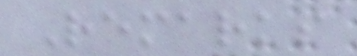Remarks
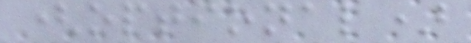(optional)
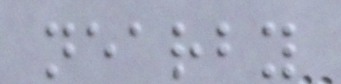nearby
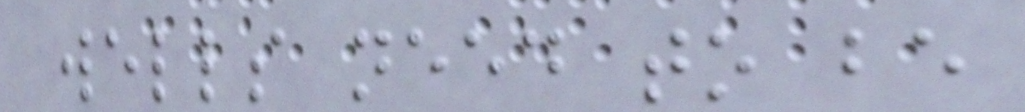wells need to be
